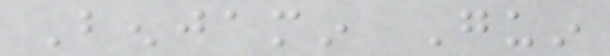Benjamin Guin
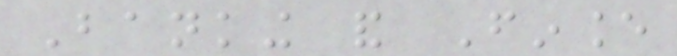Banking and Finance
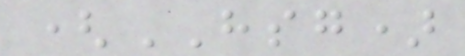(HSG)
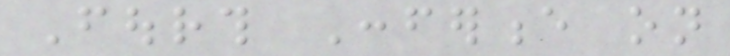Fourth Conference on
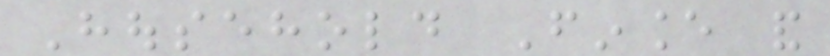Household Finance and
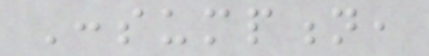Consumption,
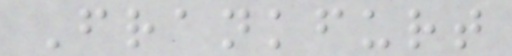Frankfurt
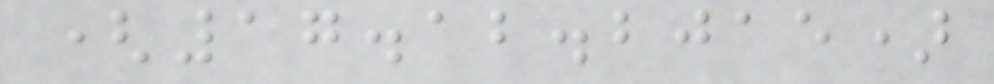(17.12.2015)
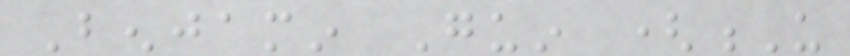Benjamin Guin (U
